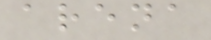arena
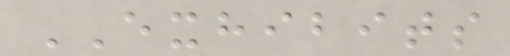EXHIBITS
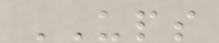UPS
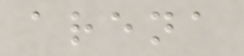arena
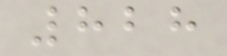828
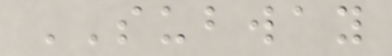SUBWAY
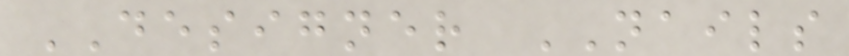DESIGNER NAILS
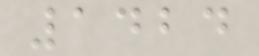1424
